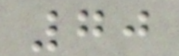70
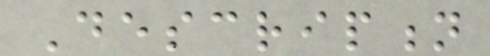Description
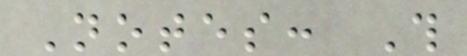Notes: This
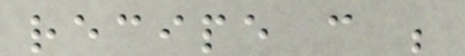recipe can be
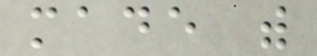made with
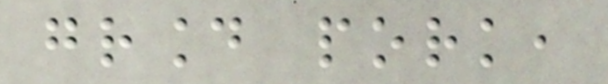ground pork,
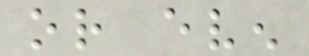or even
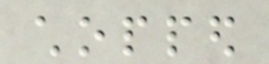chopped
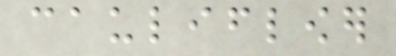cauliflower
